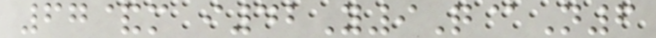67&m i42Y9Q@N6
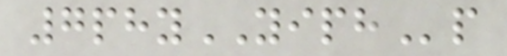7phyYIPHp
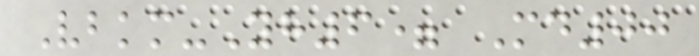Vbkm-Yh6= Md00
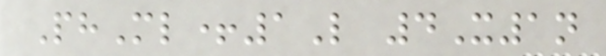PhMl+1L 4X1n
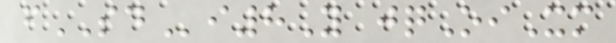fSDi8Y jqOiXm
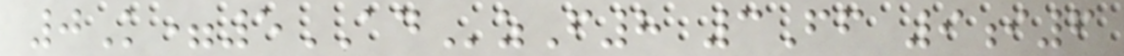0K=5ADzF8 3Ff 9i6
